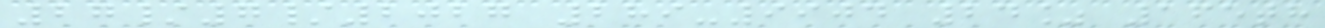27/7/2027 289-9904 24% 165th
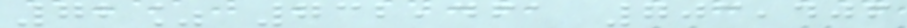72% 732,461 703,406
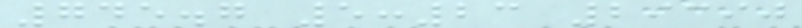745.7 5:23 29390
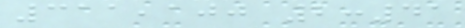311,100 2:41
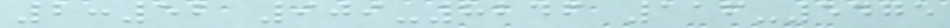2:52 909-8246 116-5475
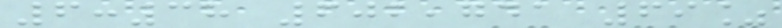6:38 602,741 69%
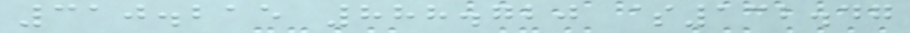310.215 888.720 $132.47
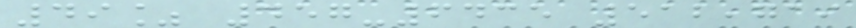49% 457-6435 512,719
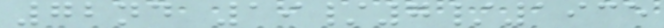72nd 19/7/1935
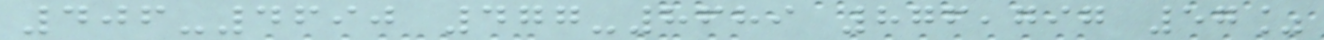406-4690 477-8689 876,797 57%
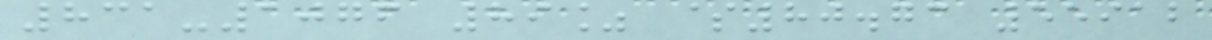831-1076 89% $80.73 55912
